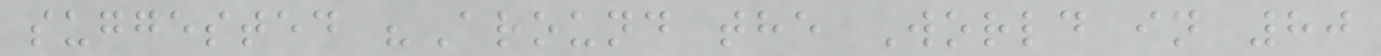suggested "Around the World in 80
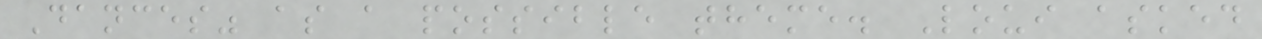Dances" as a possible theme. Loui asked
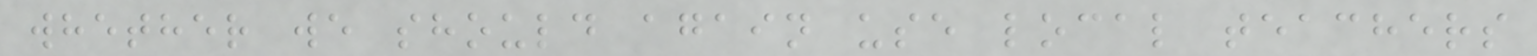whether we should again use local teachers
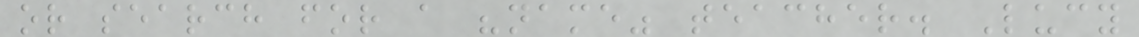or search for a "name" teacher. Lucy
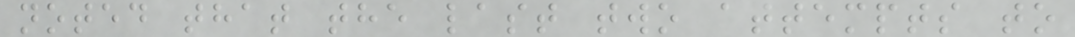noted that the last two attempts to
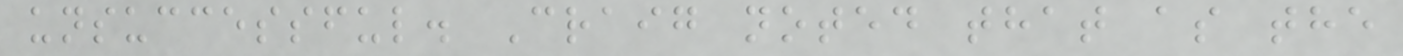unsuccessful. Craig noted that as the
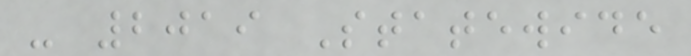- 2019 Statewide
